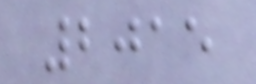2015
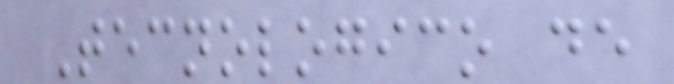Tecnologico de
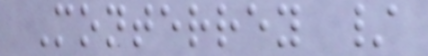Monterrey /
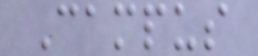Campus
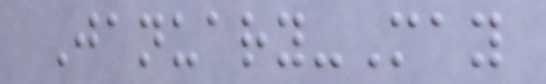January-May
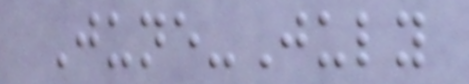June-July
